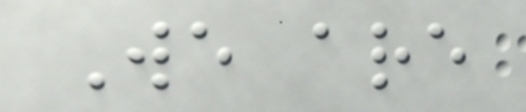We are
